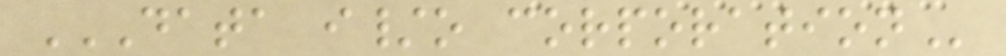DATA I/O CORPORATION
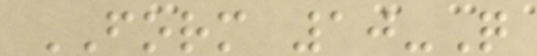FORM 10-Q
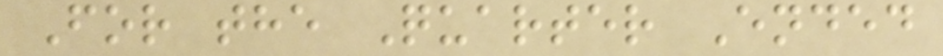For the Quarter Ended
